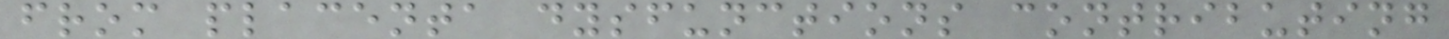from placenta dysfunctions contributing
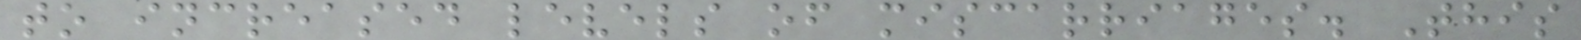to increased levels of miscarriages. This
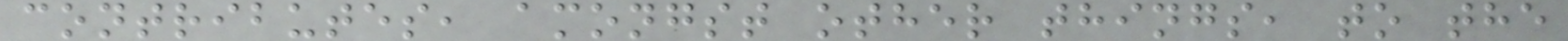contributes, amongst other things, to the
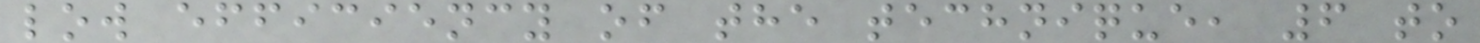low efficiency of the technique, 6 to
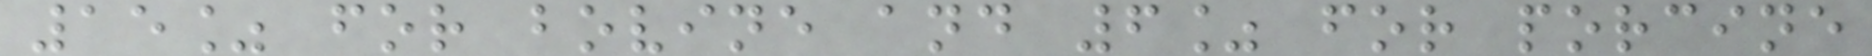15% for bovine and 6% for porcine
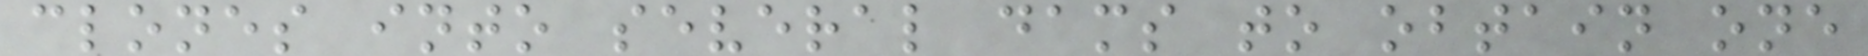clones into several dams to obtain one
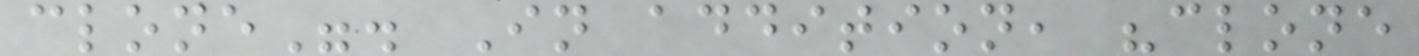clone". In addition, "clone
